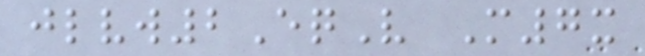jlvw2EqV M7x
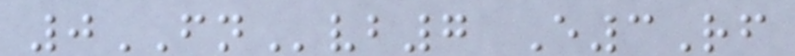0FNvb7 E3Rf
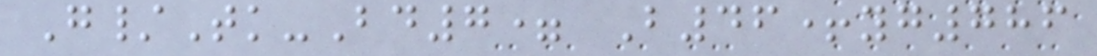G/Tk-Bd7= B46+yg786
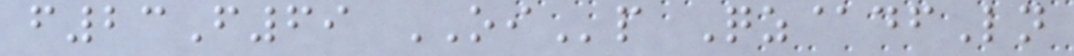f23F69 OIp Qz@dfLn
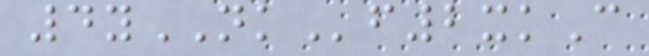4yNKf2xkC
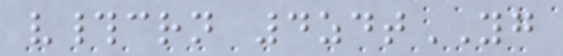v#crn 4zdtYG
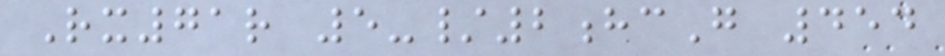Rx71r 5-/2hcG 454
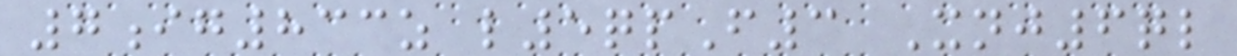7ig833z l5qpF3 Xnj6ql
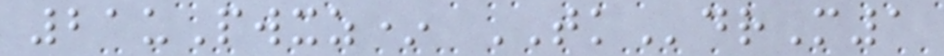21uPwxz* TKdrM1
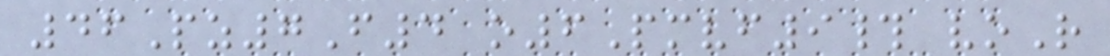46Pz7F4 o6Pmvf9# voR
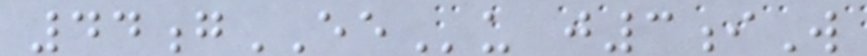44gEEu j3iW
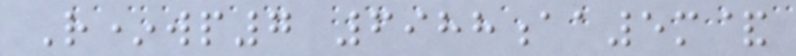R*wp7 6988aa5m&
